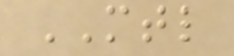MTL
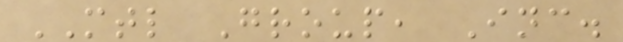MTL Group, Inc.
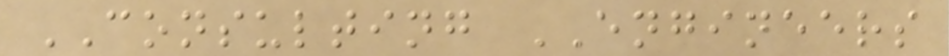CONSULTING ENGINEERS
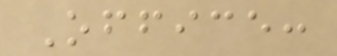Office:
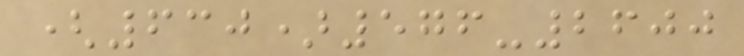(630)576-2600
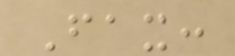Fax:
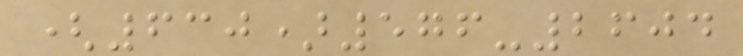(630)576-2604
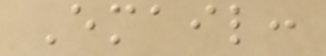Email:
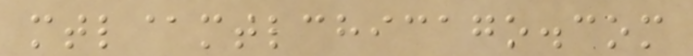mtl@mtlchicago.com
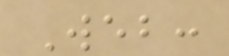Web:
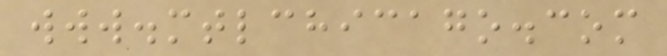www.mtlchicago.com
